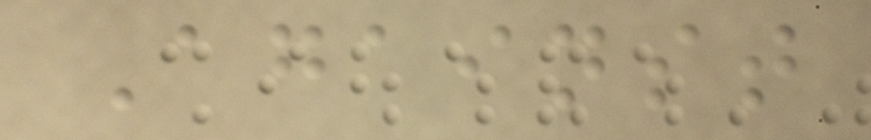Against
